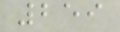259
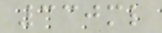330ml
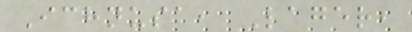Ichnusa, Lager,
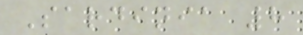Sardinia 8
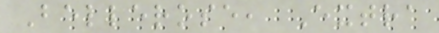Bellerose, Extra
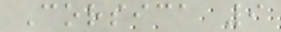Corsica 9
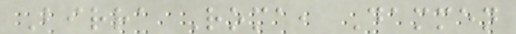Birra Roma, Dammen
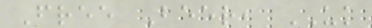Free Beer, UK
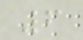6
